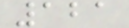121
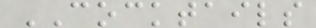COCKTAILS
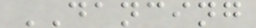DANCING
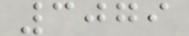3079
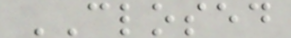CLOSED
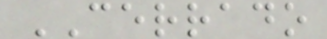CERRADO
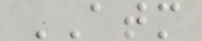ATM
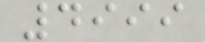4999
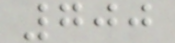700
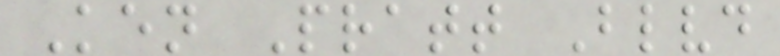Ken Pratt Blvd
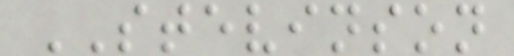STEVINSON
